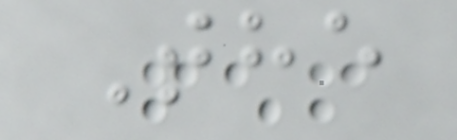The
